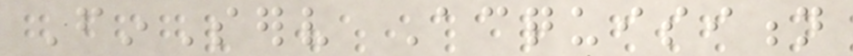FinServ Acquisition
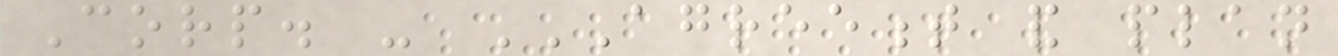Corp. - AGREEMENT AND PLAN
